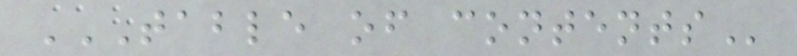TABLE OF CONTENTS
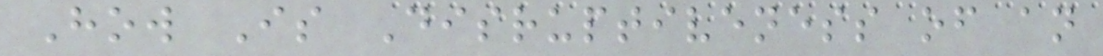How Is Disruptiveness of an
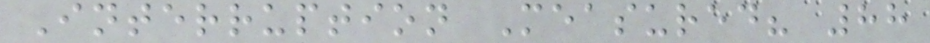Interruption Measured? 88
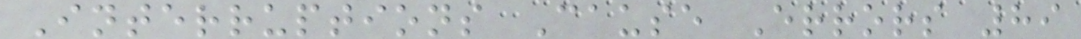Interruptions Cause Errors 89
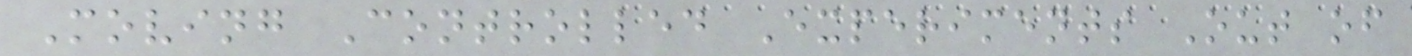Moving Controlled Experiments Out of
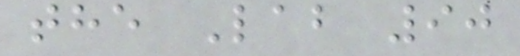the Lab 90
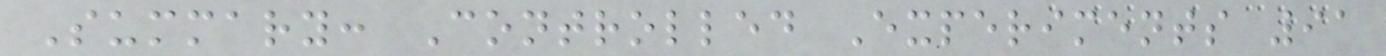Summary: Controlled Experiments 91
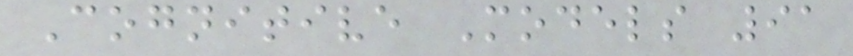Cognitive Models 91
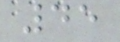45
